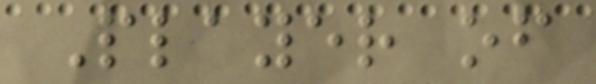Player of
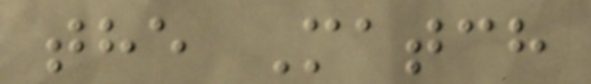the Match
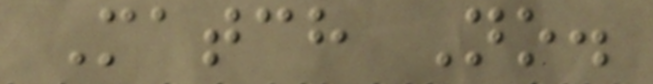Match No.
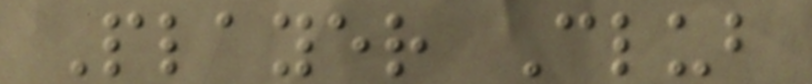Player Club
